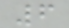6
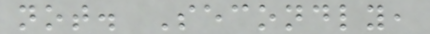not. Secondly,
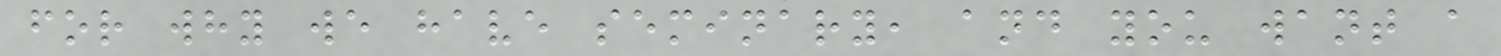for why we have seminary, and you want a
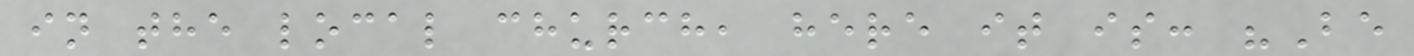in the local church, here it is: "Be
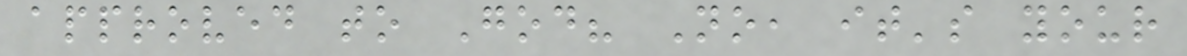approved to God? No, it's your
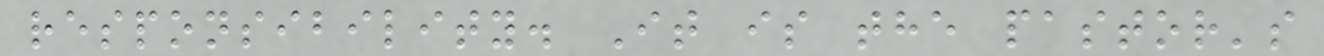responsibility. It is the pastor's
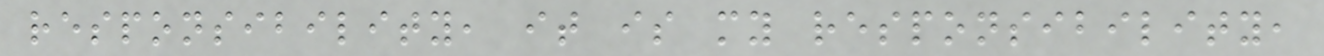responsibility, it is my responsibility,
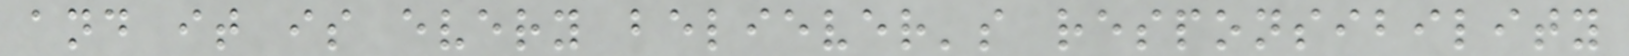and it is every believer's responsibility
